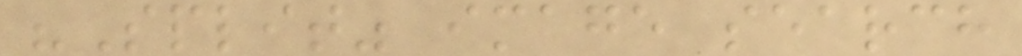"Split" image search
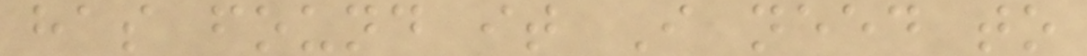has found it I need to
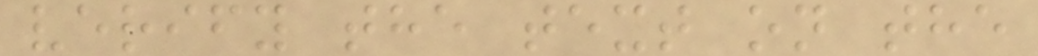verify the text on the
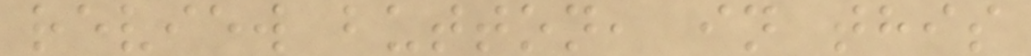review button, in this
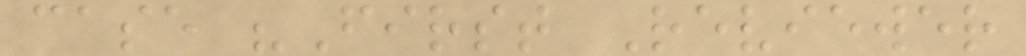case "First Reviewer
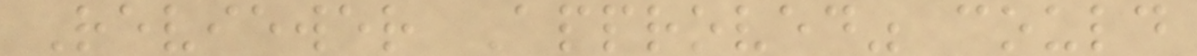Reviewer Approved" could
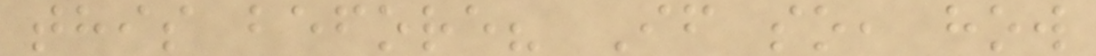this before? If so, how
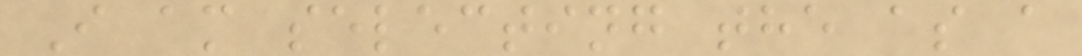I am selecting the as a
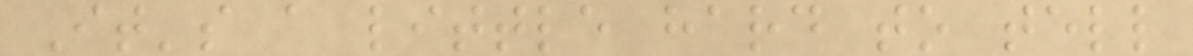It's a little hard to tell
